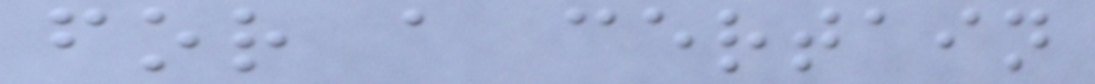for a certain
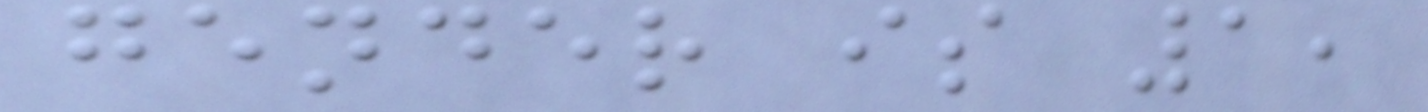gender is 1,
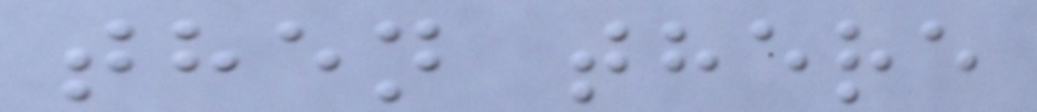then there
